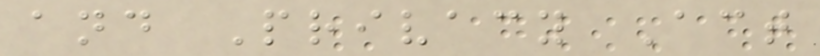and Privacy Act
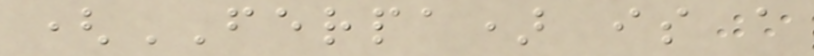(FERPA) is a
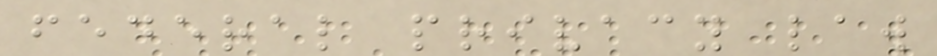federal privacy law
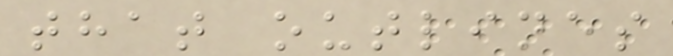that outlines
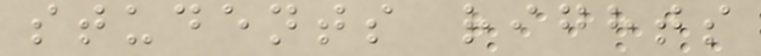students rights
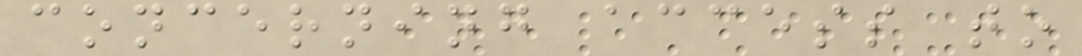concerning access to
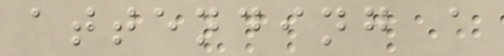attending a
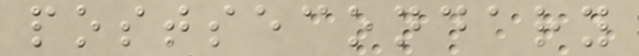postsecondary
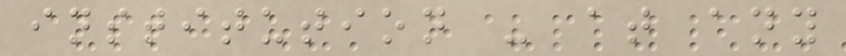institution - at any
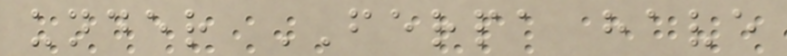under FERPA have
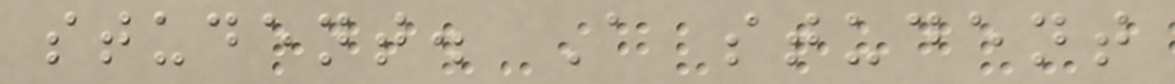student. A student
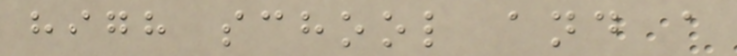high school and a
